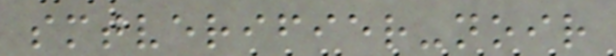smtverifier-noir
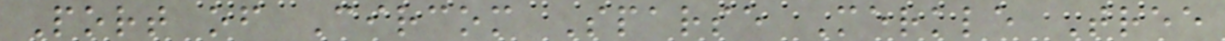Port of Circom Sparse Merkle Tree
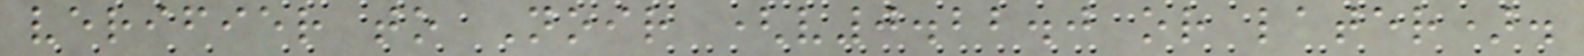verifier to Noir (v0.22.0 or later).
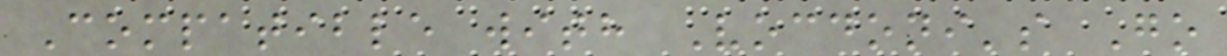Compatible with Vocdoni's Go
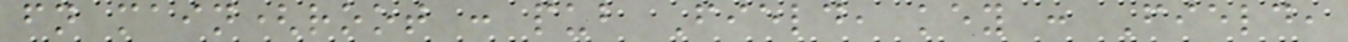fn main(root : pub Field, key : Field,
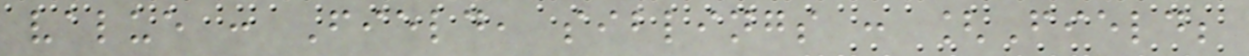value : Field, siblings : [Field;
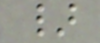}
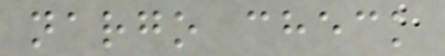nargo check
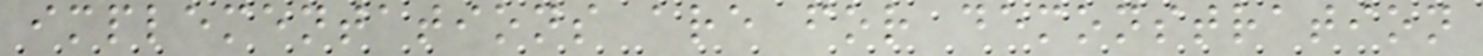implementations are for demonstration
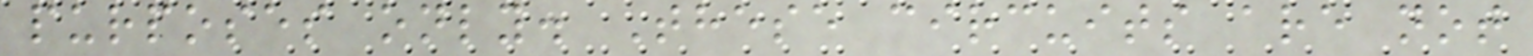purposes only. These circuits are not
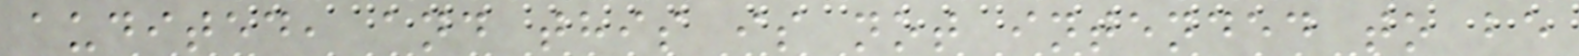audited, and this is not intended to be
